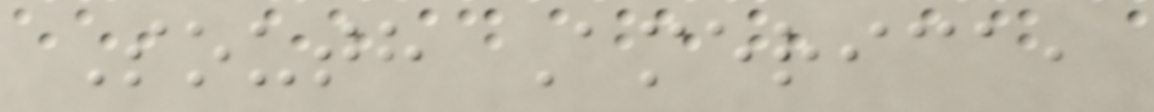South America,
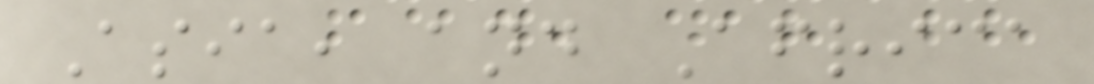Asia, and Africa
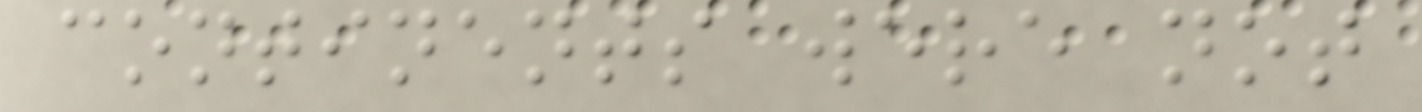continents were not
